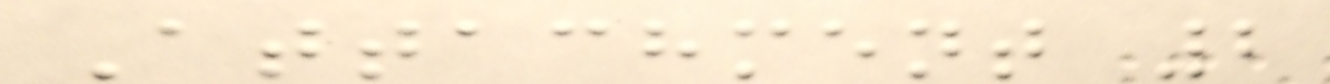Attachment 2
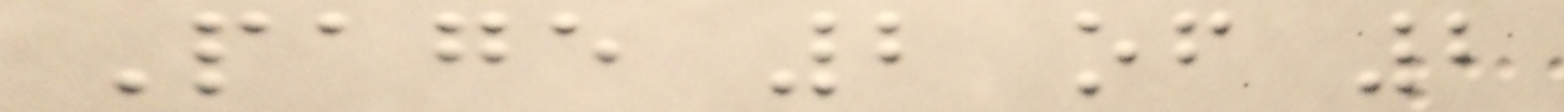Page 2 of 2
